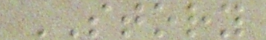STORY
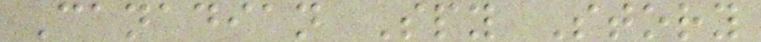Canadian Spy Story
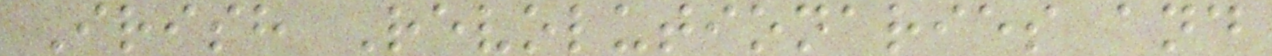Irish Revolutionaries and
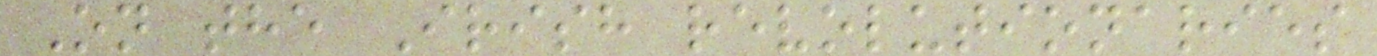On the Irish revolutionaries
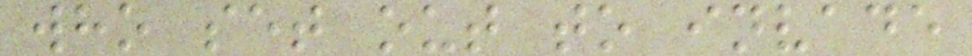who set out to invade
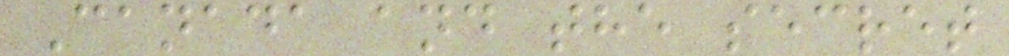Canada and the secret
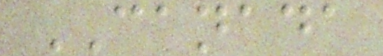CANADA
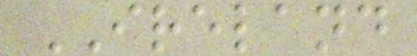IRELAND
